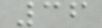36
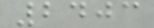2403
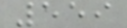559
